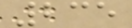235
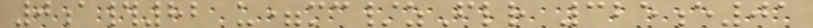0a#82 u=mc/zFlr 325e01
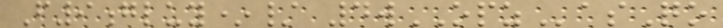F9gluy*/ 4wOPZasQo
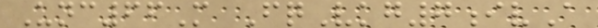Unc66M FqVkg7ivA
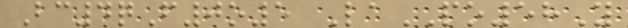Bc4qF0o5 LaPO58Y
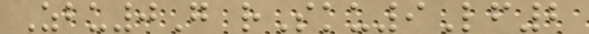Zbu0G rSku9Lf2
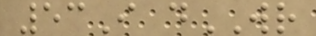53I dWR
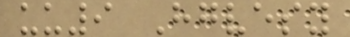uu9 Hgvesy
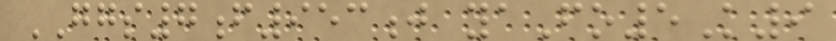GGS7f953j yaFo5K9
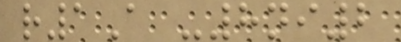r1A -8ni2
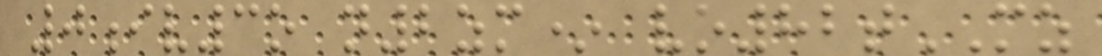0iv3o n2zm* vo82tMZ
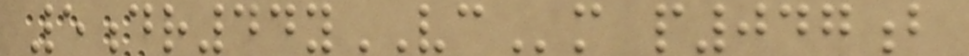5dr44yVCm p047b
